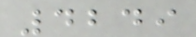4249
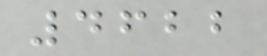4622
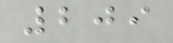209
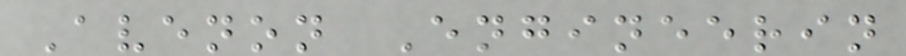Avenon Engineerin
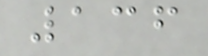136
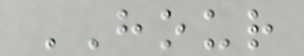HOUR
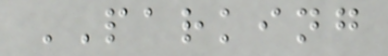PARKING
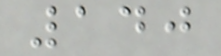140
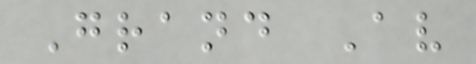Grand Av
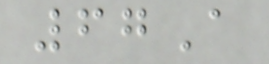67A
